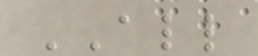ALL
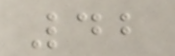42
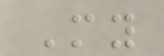My
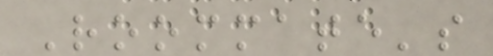Roommate's
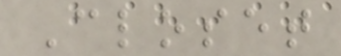Closet
